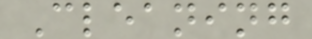Cleaning
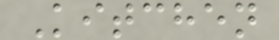Kitchen
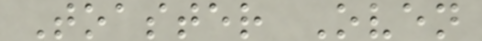Toaster Oven
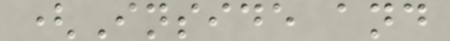(Inside and
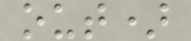out)
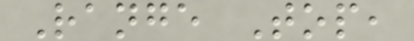Range Top,
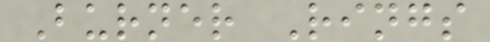Burner Rings
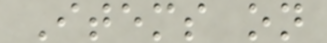Items on
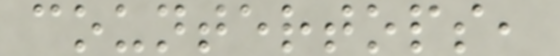countertops,
